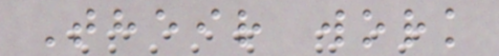Their work
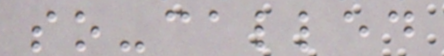so-called
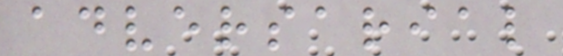adversarial
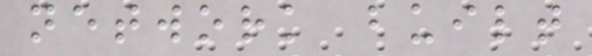network built
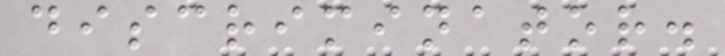discriminator.
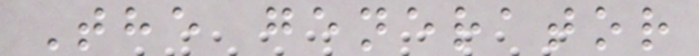The generator
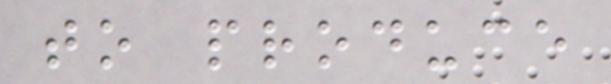to produce
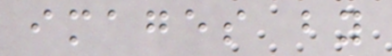images by
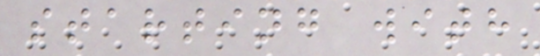starting with
